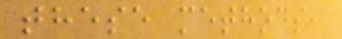these methods,
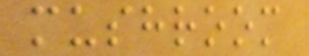mushroom
